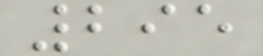295
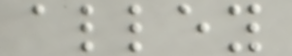alley
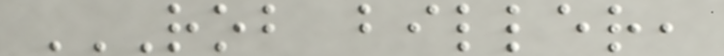ROB BILLER,
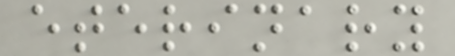eterinary
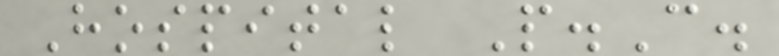Hospital P.C.
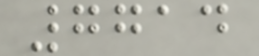7714
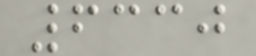6330
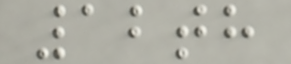12th
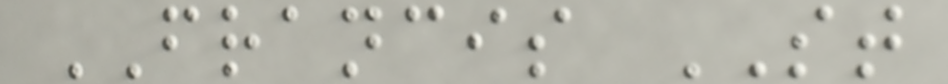FRANCIS ST
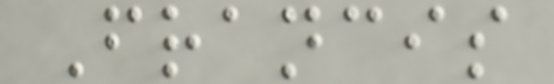Francis
